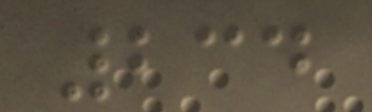234
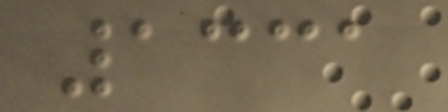1331
